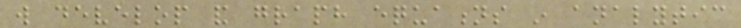will develop and graph equations in analytic
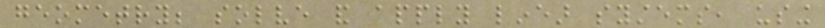geometry; solve and apply linear systems, using
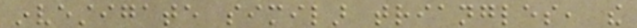investigate similar triangles, the
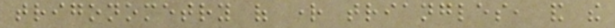trigonometry of right triangles, and the
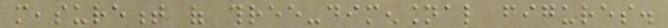measurement of three-dimensional figures.
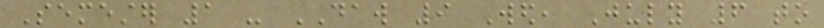Semester 1 - DAW 9 Wed, July 6 to
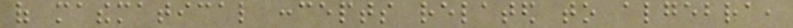of mathematical concepts related to algebra,
